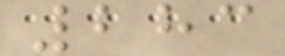283
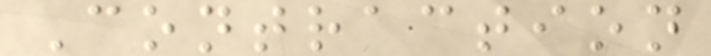Contraction
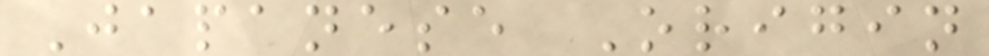Japanese Origin
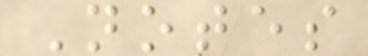Notes
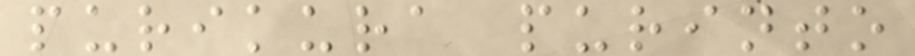purikura purinto
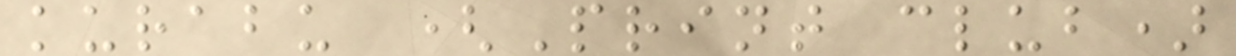kurabu (Print club)
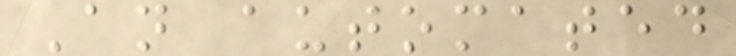An automated
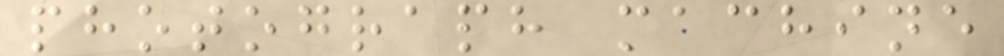photograph machine
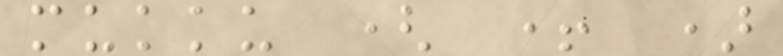mukku ( + )
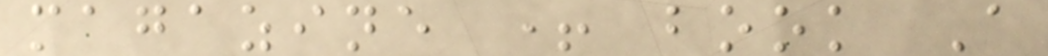magazine + book A
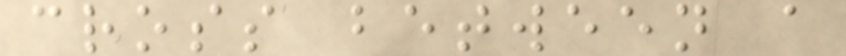cross between a
